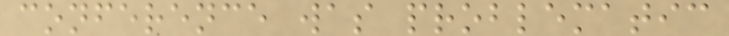conference was problematic
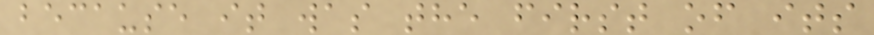because it was the first of its
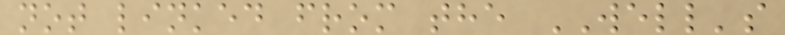not linked from the WELL's
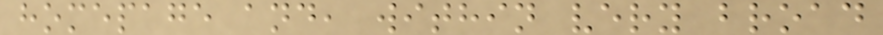homepage and, within very broad
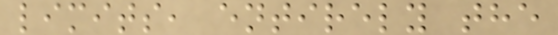limits, entirely the
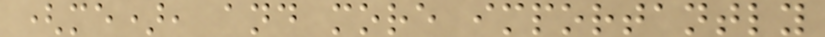(me), and more importantly
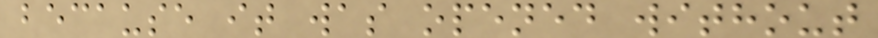because it was opened without
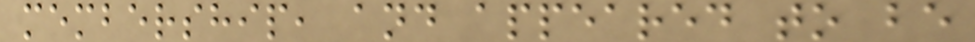membership, and appeared to be
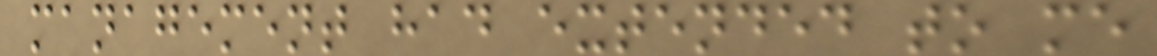management had extended to me
